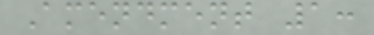Amendment 1:
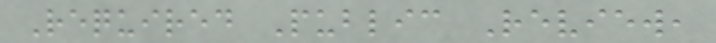Required Public Review,
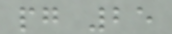pg 25
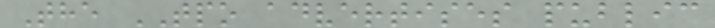The TPO advertises public
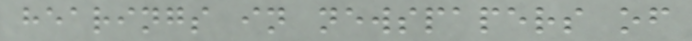hearings in newspapers of
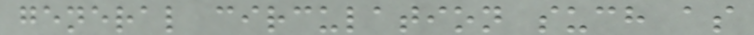general circulation such as
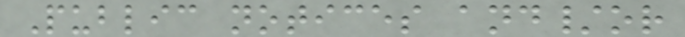Public notices and/or
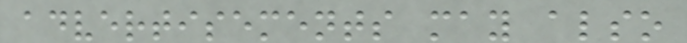advertisements may also
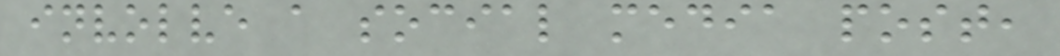involve a social media post,
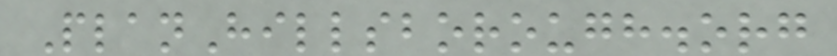PlanHillsborough.org
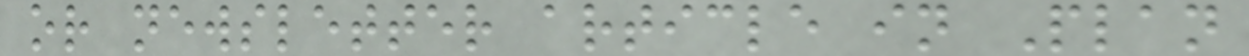or newsletter article in Plan
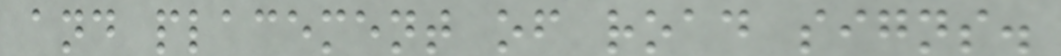and placement of road signs.
